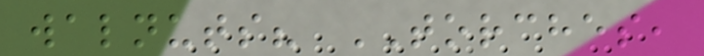walnuts? TORCHES,
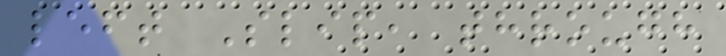left Slip, through
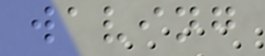waving
